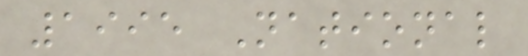1995 National
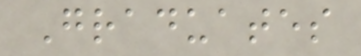Graduates
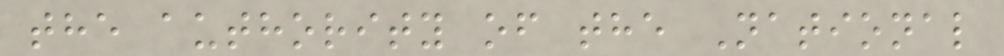the authority of the National
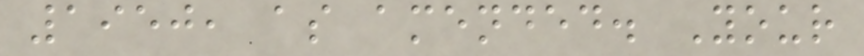1950, as amended. Your
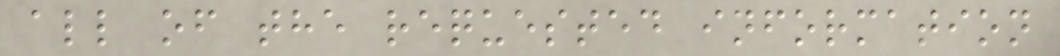all of the requested information
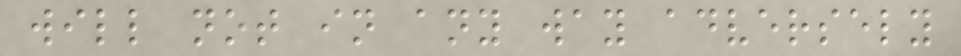will not in any way adversely
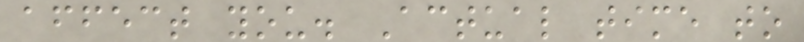affect you. Actual time to
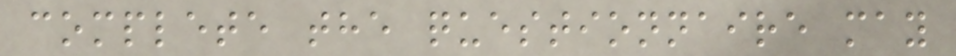complete the questionnaire may
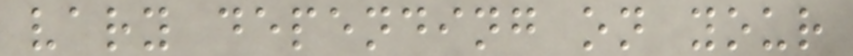vary depending on your
